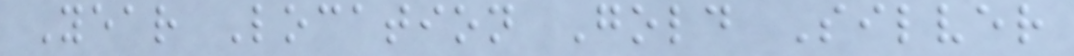Year Location Gold Silver
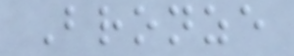Bronze
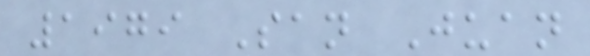1979 San Juan
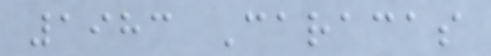1983 Caracas
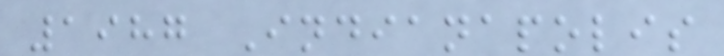1987 Indianapolis
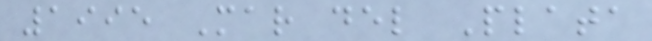1995 Mar del Plata
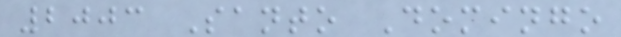2003 Santo Domingo
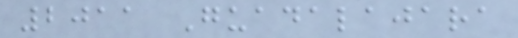2011 Guadalajara
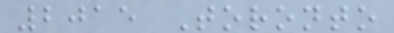2015 Toronto
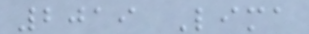2019 Lima
